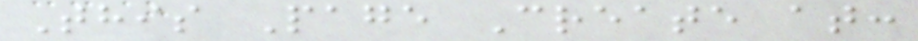This Page Create at:
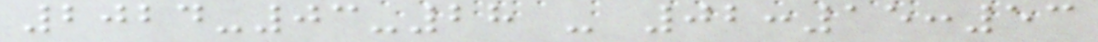2024-03-28 - 02:15:53
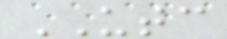UTC
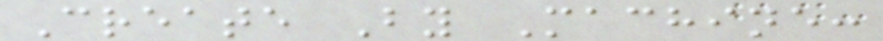Create By Machine:
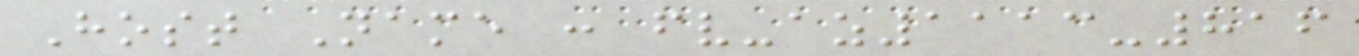Host Name : fv-az1113-816
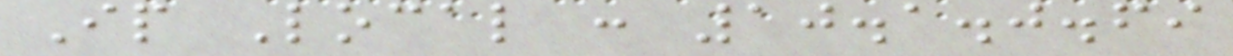Ip Local : 10.1.0.69
